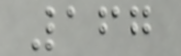167
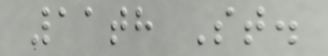11th St.
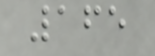165
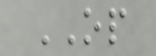OP
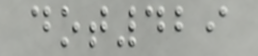dot429
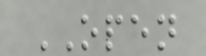OPEN
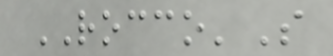ROCCO'S
